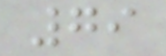79
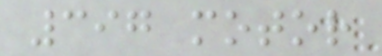397 motor
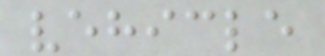vehicle
